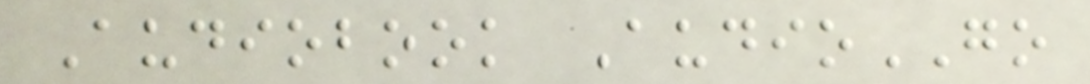Audiobook AudioGO
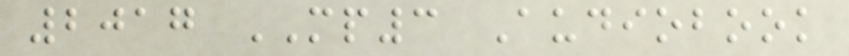2017 MP3 Audiobook
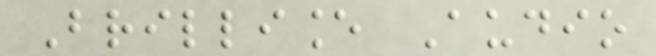Brilliance Audio
